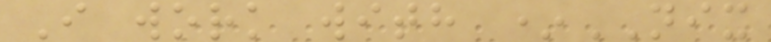I work with *NIX
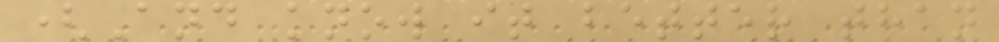(And know it better than
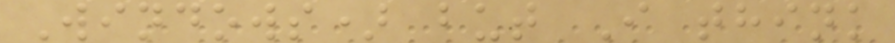Windows) but I think
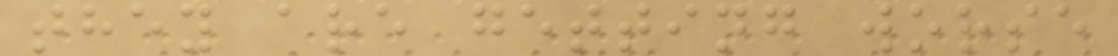they are getting worse
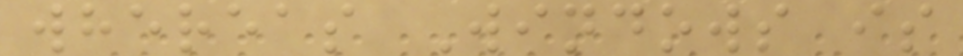whereas Windows is
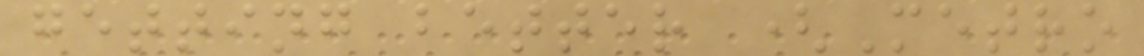getting better (Metro
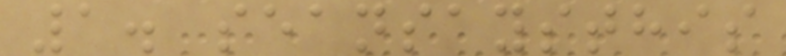1. seansaysthis
